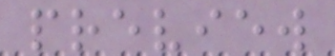preview
